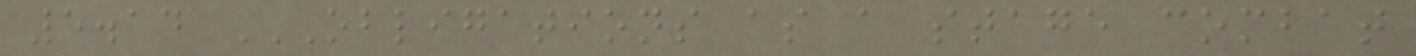5.14 OBLIGATIONS AS A STAGE COMBAT
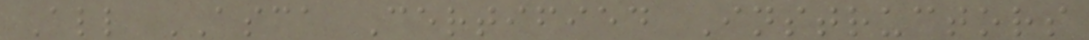All ASCA Certified Instructors
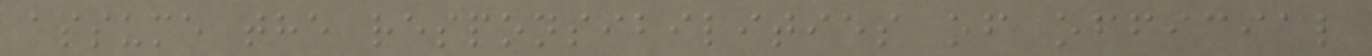assume the responsibilities of official
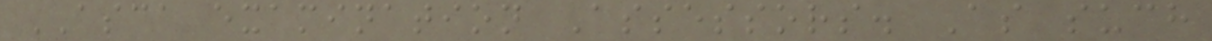ASCA examination Assessors. As such
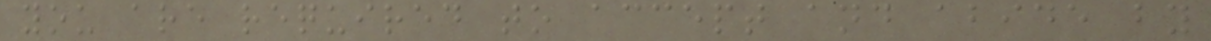you are required to accept and abide by
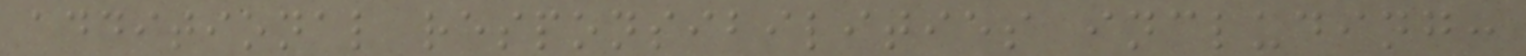additional responsibilities including:
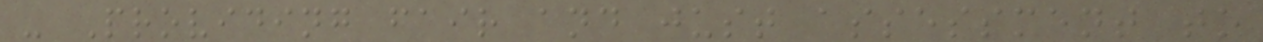- Providing fair and just assessment to
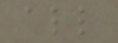all
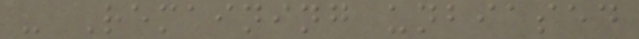- Remaining unbiased
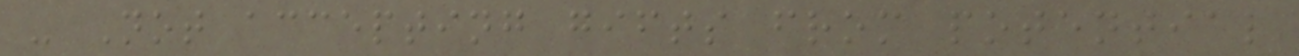- Not accepting gifts from potential
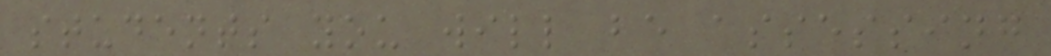students you will be assessing
